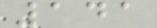141
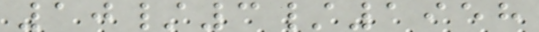10/3/1958
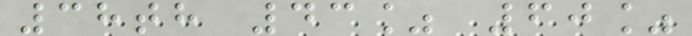38th 43% 60%
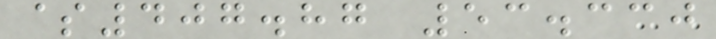$407.87 53.330
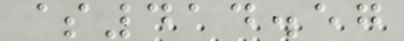$414.57
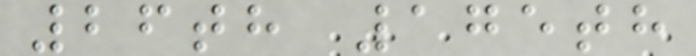26th 175th
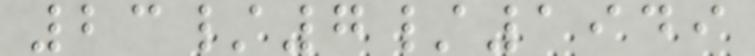23/7/1949
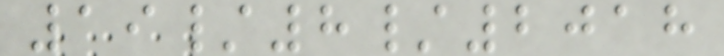19/8/2018
